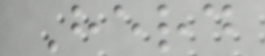Herd
